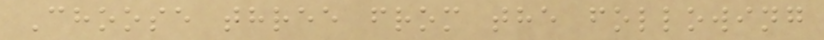Choose three from the following
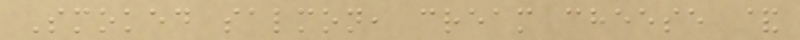Smoked salmon, cream cheese &
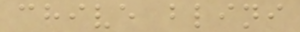chive blini
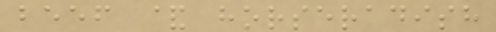beef & horseradish
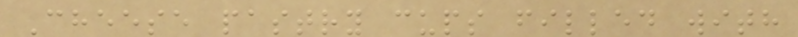Cheese pastry cups filled with
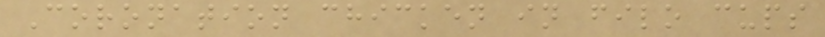Coronation chicken in filo cups
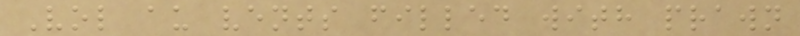Vol au vents filled with prawn
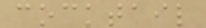cocktail
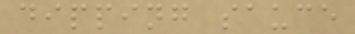dipping sauce
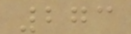273
